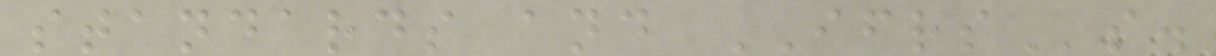standards and IFRSs.
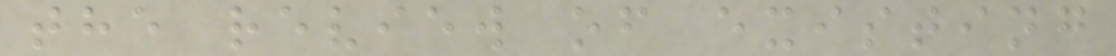the review of existing
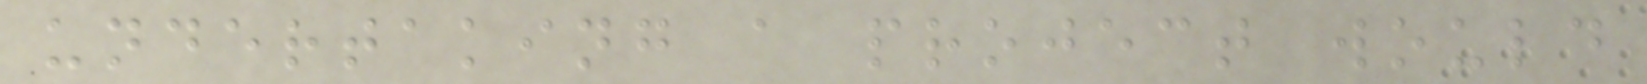undertaking a project would
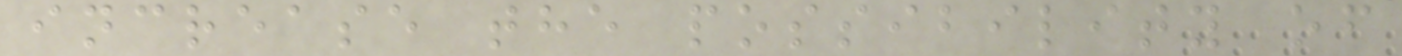increase the possibility of
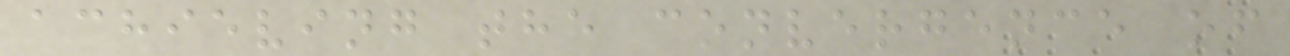achieving the convergence of
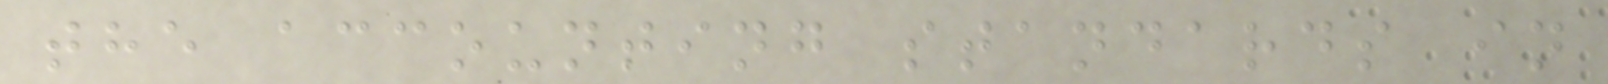the accounting standards in
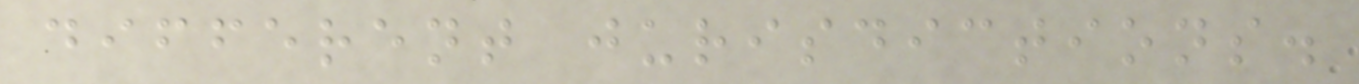different jurisdictions.
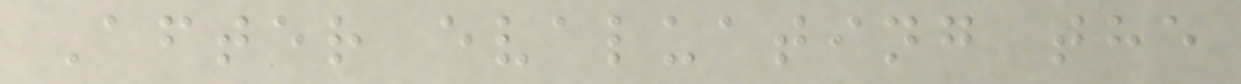After evaluating the
